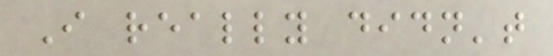I really didn't
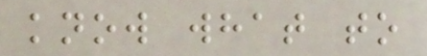know what to
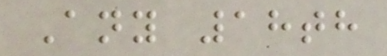Any 18th
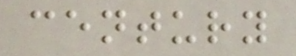century
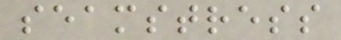seamstress
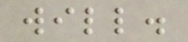will.
